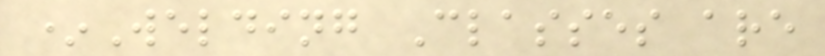*Welding Classes are
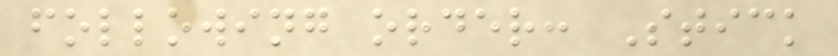following order: Stick
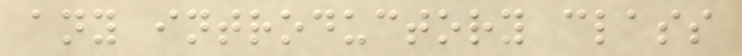any introductory class
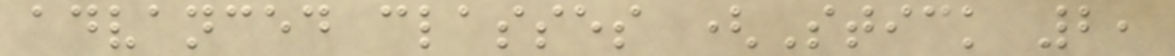advanced classes (Stick 2,
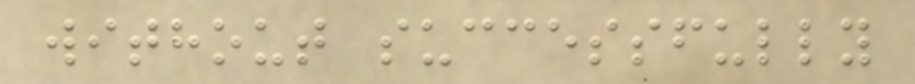without successfully
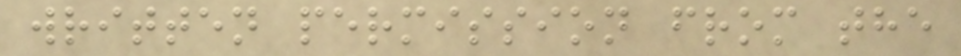written permission from the
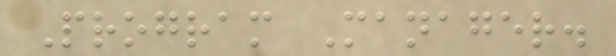Program Manager.
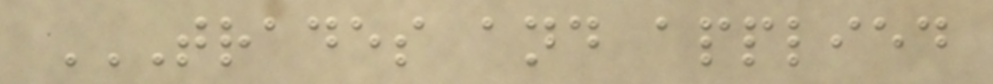TRADES AND APPLIED
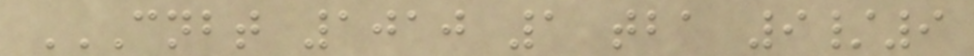CNBT 1010 1 TBA 9/9
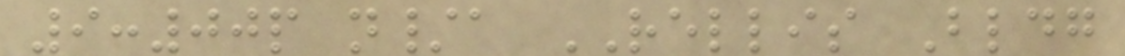9:00p n/a RELLIS Bldg
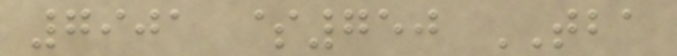7901 $750 TBA
